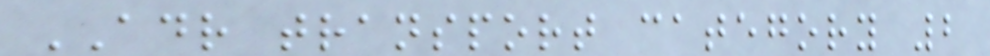ADR transport category 2
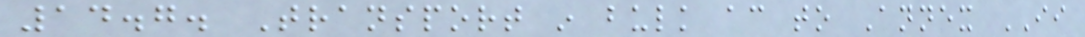14.7. Transport in bulk according to Annex II
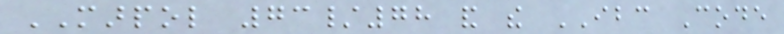MARPOL 73/78 and the IBC Code
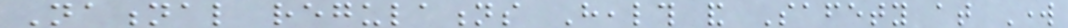National regulations Health and Safety at Work
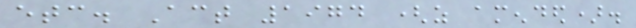etc. Act 1974 (as amended).
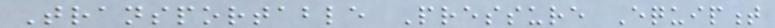Transportable Pressure Equipment
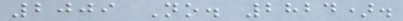2009 No. 2824).
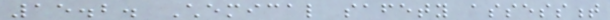15.2. Chemical safety assessment
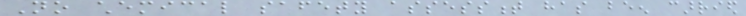No chemical safety assessment has been carried
